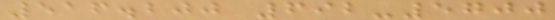516.200 692-5700
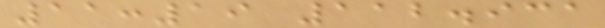11:19 112.931
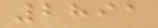2891
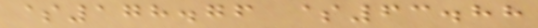$178.76 $63.88
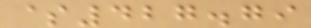$427.79
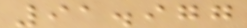91.977
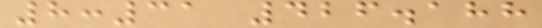8:31 426.188
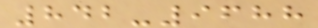842-9688
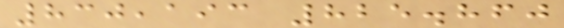830,193 825.860
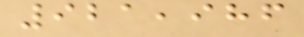921,986
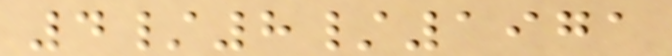4/8/1971
